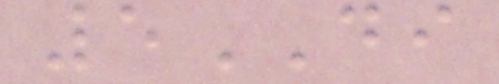5DI
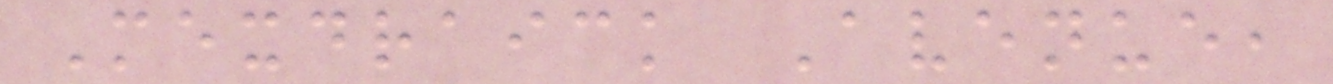Mexdraick Avenue,
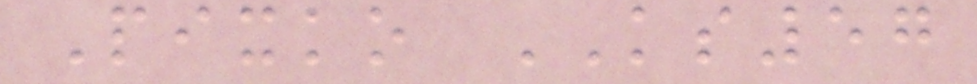Pixko KS57
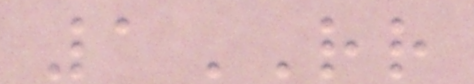1RR
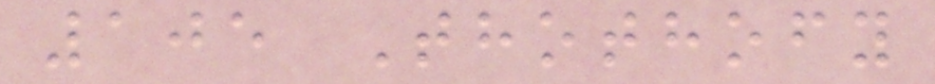105 Thothofy
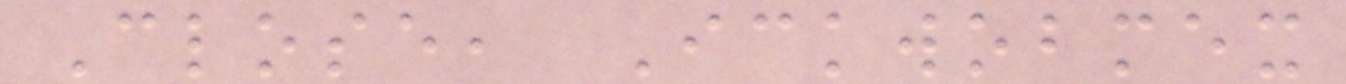Close, Ickwobmex
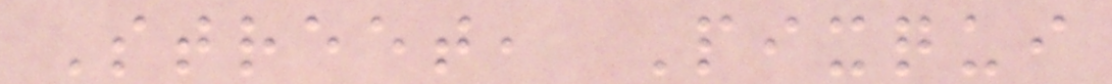Street, Pixqui
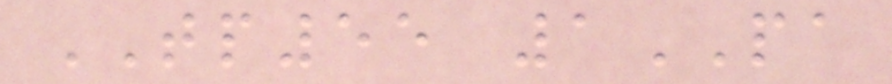TP55 1PA
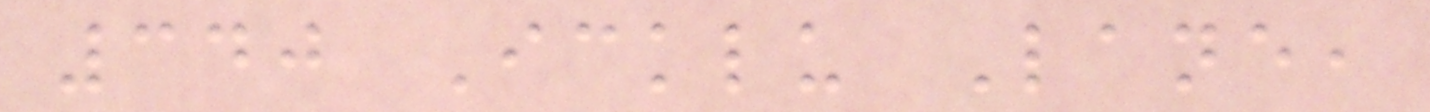340 Icklu Lane,
